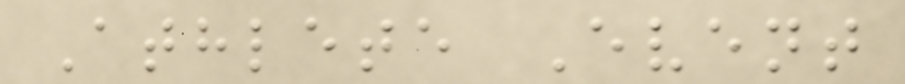Athlete Event
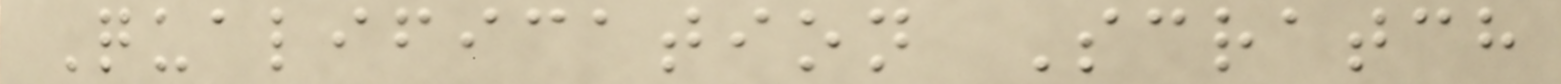Qualification Scratch
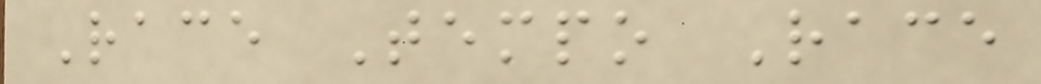Race Tempo Race
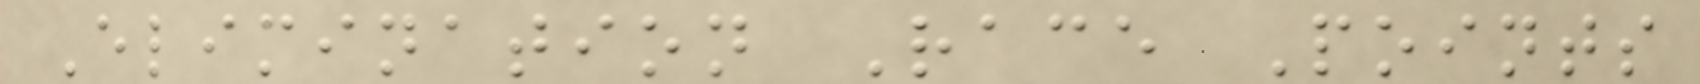Elimination Race Points
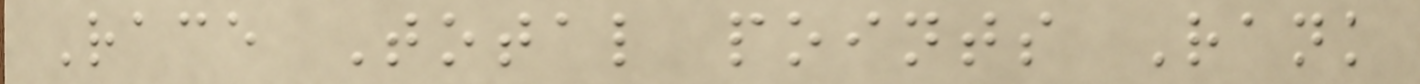Race Total points Rank
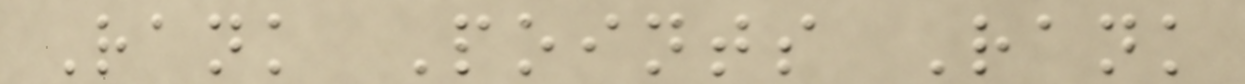Rank Points Rank
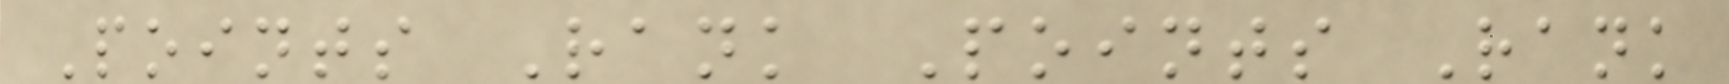Points Rank Points Rank
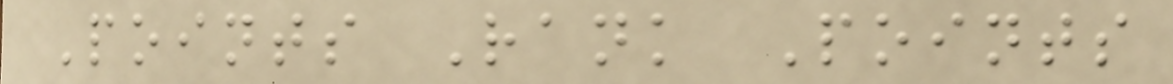Points Rank Points
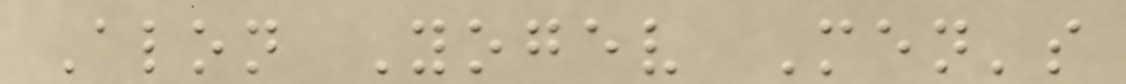Alon Yogev Men's
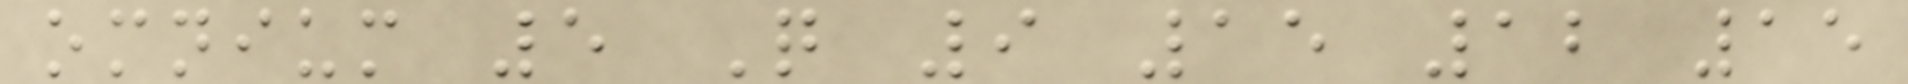omnium 5 Q 9 15 12 15
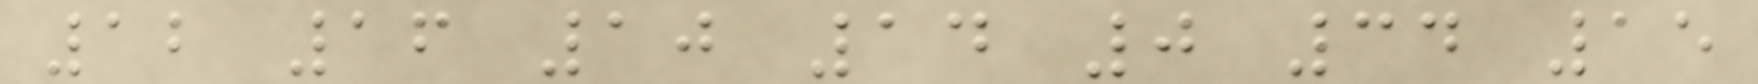12 16 10 14 0 34 15
